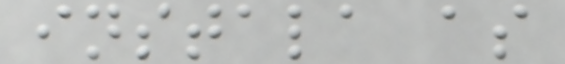instala as
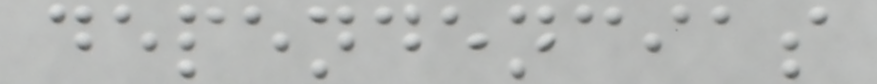dependencias
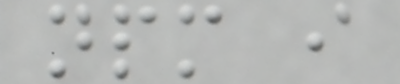npm i
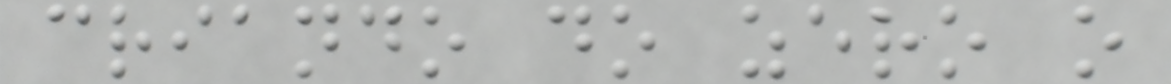criando do zero o
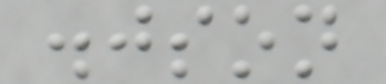.json
